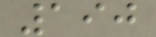190
